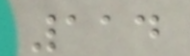114
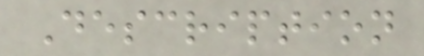Description
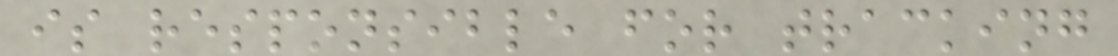is responsible for tracking
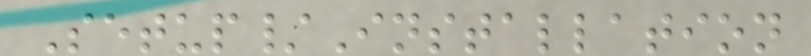Setup/Installation
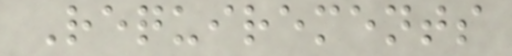Requirements
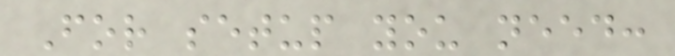For setup you need:
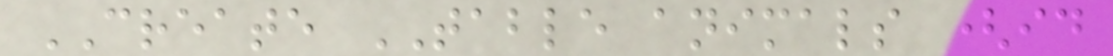CREATE TABLE animals (id
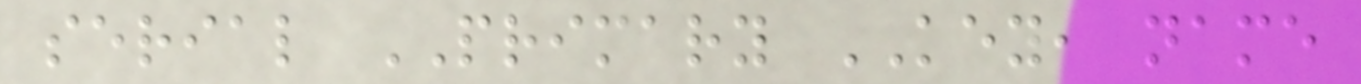serial PRIMARY KEY, name
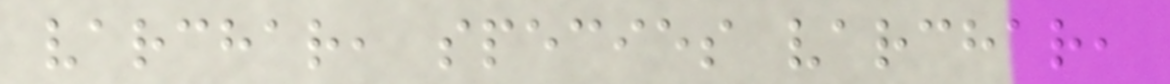varchar, species varchar,
